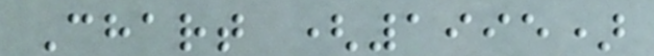Chart (1995)
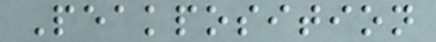Peakposition
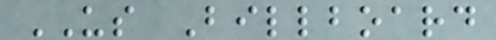US Billboard
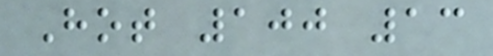Hot 100 13
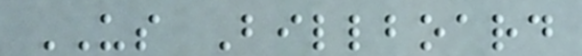US Billboard
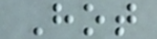Hot
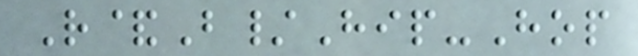R&B/Hip-Hop
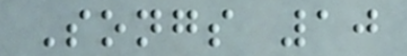Songs 10
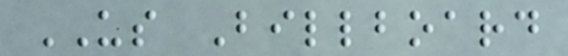US Billboard
